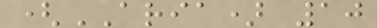(ARIA) 10
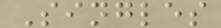Singles
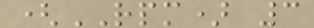(RPM) 3
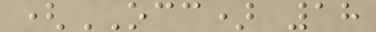(OCC) 18
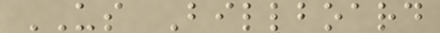US Billboard
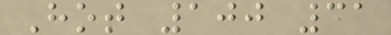Hot 100 31
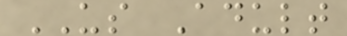US Adult
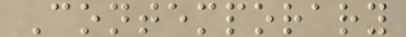Contemporary
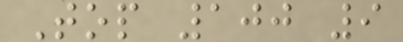Top 100 9
